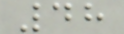48
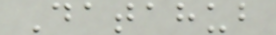Datahub
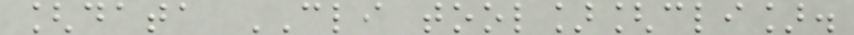[data CLI tool][cli].
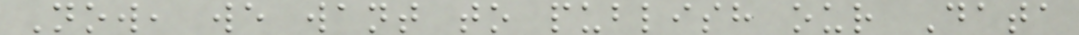Now, we want to publish our Data
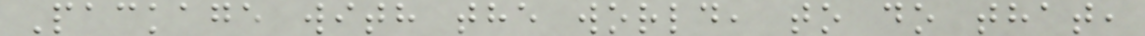Package with the world, to do that,
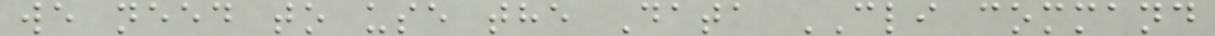we need to use the Data CLI command
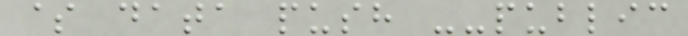$ data push --public
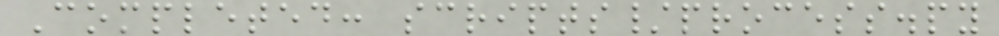Completed: scripts/process.py
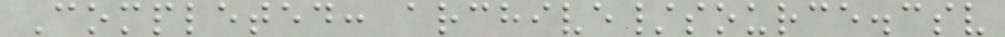Completed: archive/source.csv
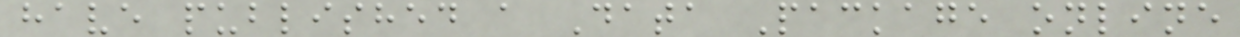have published a Data Package online
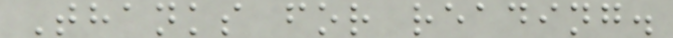Thanks for reading.
